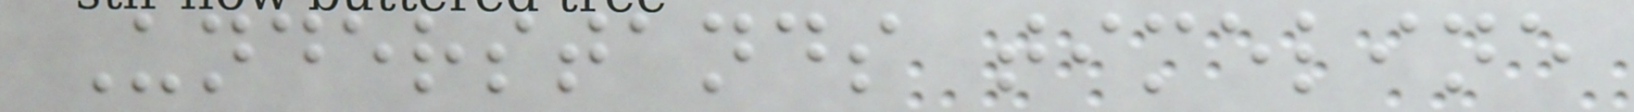Understands timeline
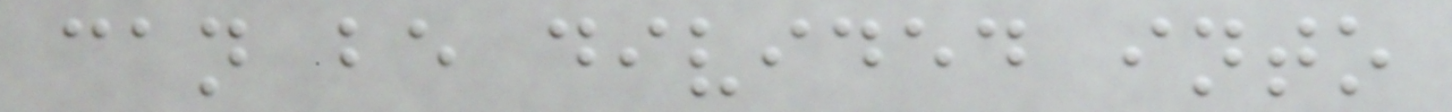can be divided into
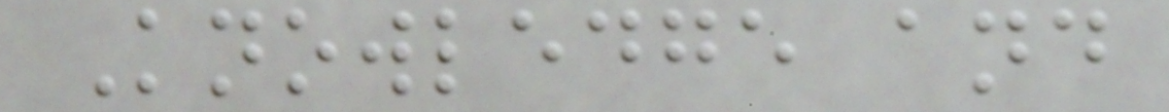Knowledge and
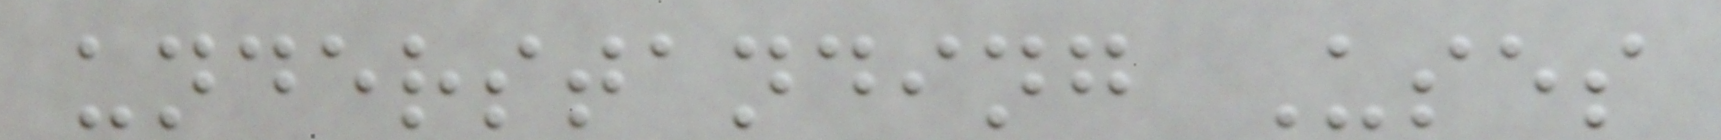understanding Uses
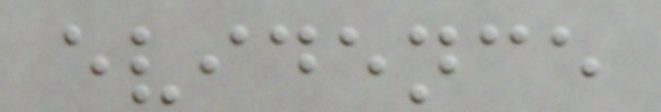evidence
